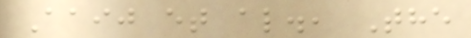Aaij et al., The
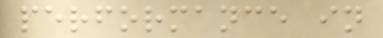performance in
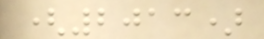(2013)
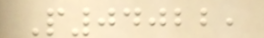P04022,
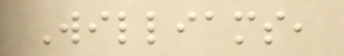Williams,
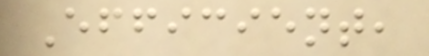Efficient,
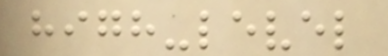high-level
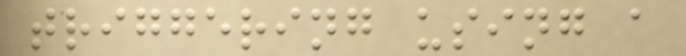triggering using a
